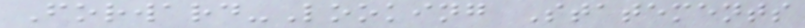Forward-Looking Statements
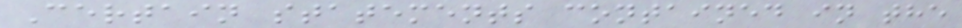Certain statements contained in the
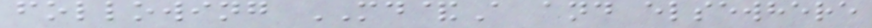following MD&A and elsewhere
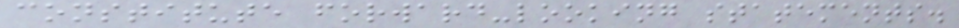constitute forward-looking statements.
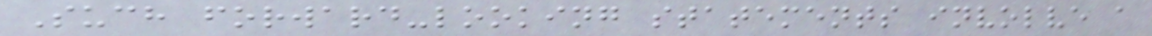Such forward-looking statements involve a
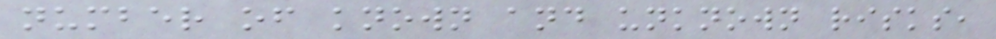number of known and unknown risks,
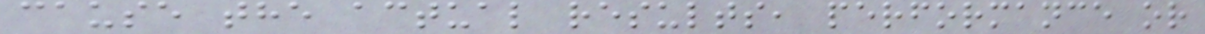cause the actual results, performance or
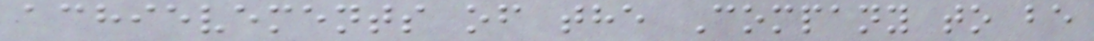achievements of the Company to be
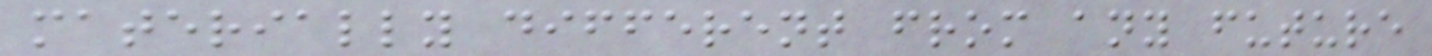materially different from any future
